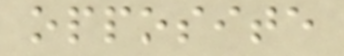opposite
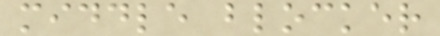middle blocker
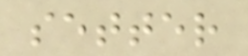setter
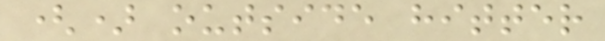() outside hitter
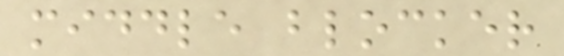middle blocker
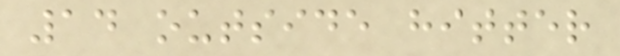14 outside hitter
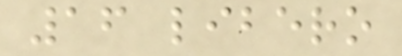16 libero
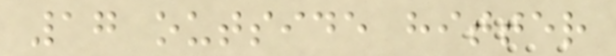17 outside hitter
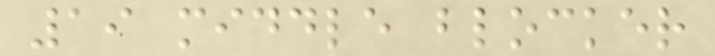19 middle blocker
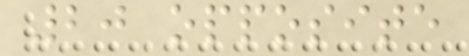20 opposite
